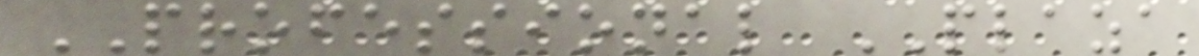PROFESSIONAL PLAZA
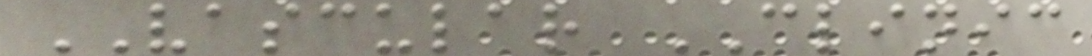VASCULAR CLINIC
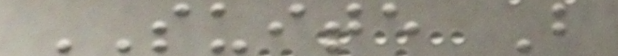SUITE B
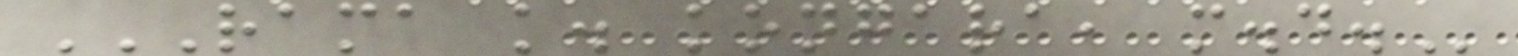RAMA K. KONGARA, M.D.
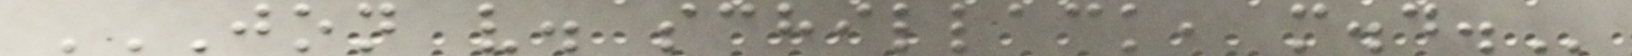JON V. SCHILLACK, M.D.
